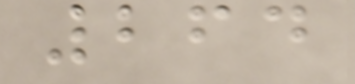264
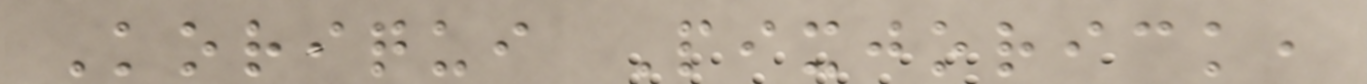Koriqui Pixjorick,
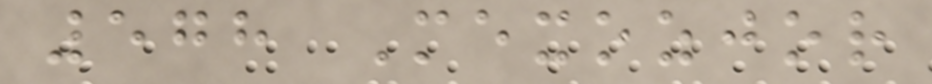578 Mexozjor
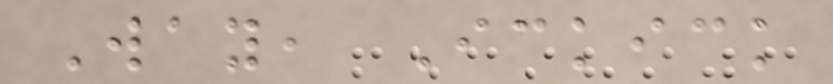Way, Ickick
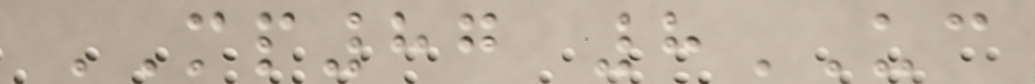MP87 8UC
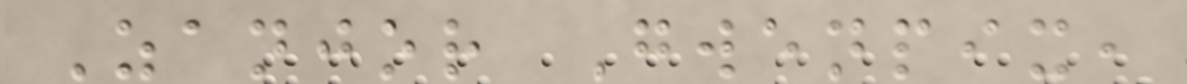Zanjor Gwenpix,
